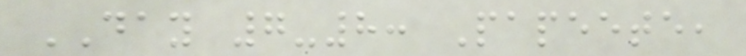DAY 7-8: Papeete,
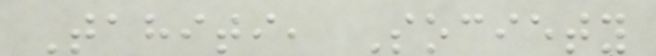Tahiti, Society
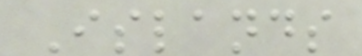Islands
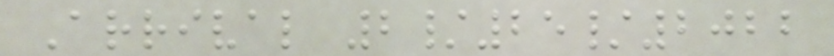Arrival 2/25/2022
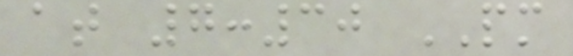at 7:30 PM
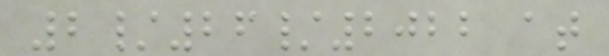2/26/2022 at
